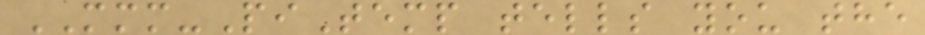MMM-PiTemp tells you the
